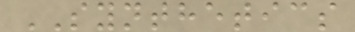SYNTHETICS
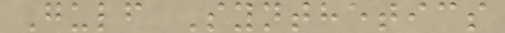Gulf Synthetics
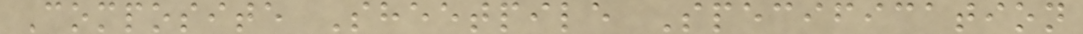Composite Sheetpile Specification
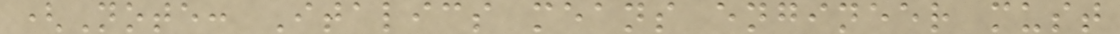(Note: Italics means engineer must
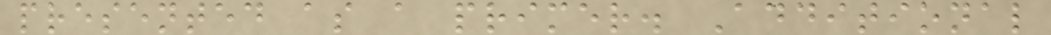presented as a primer. Additional
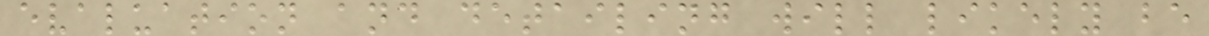evaluation and detailing will likely be
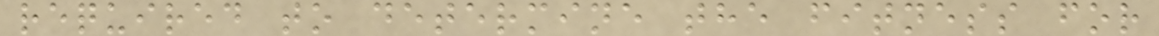required to determine the fitness for
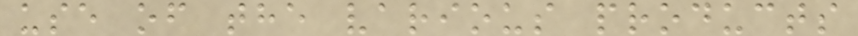use of the various products
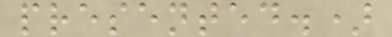presented.)
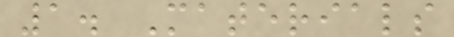1. Materials
